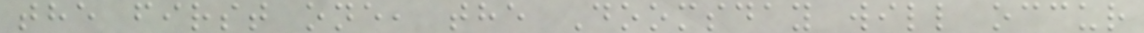the first one, the Doomsday will occur
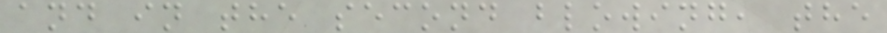and in the second blowing, the
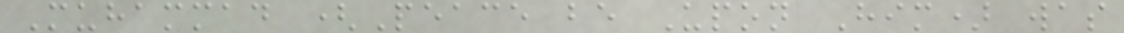Muhammad (Peace be Upon Him) was
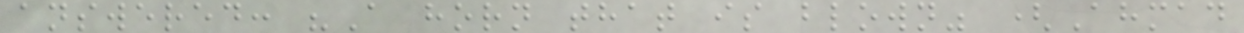answered: "A horn that is blown" (Ahmad
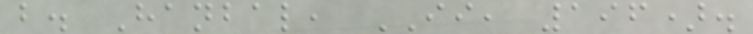b. Hanbal, II, 196).
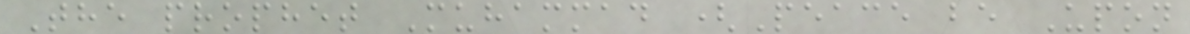The prophet Muhammad (Peace be Upon
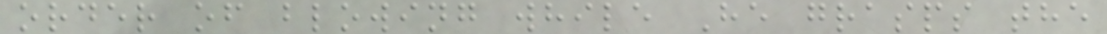order of blowing while He grasps the
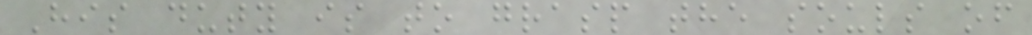His duty is to grasp the souls of
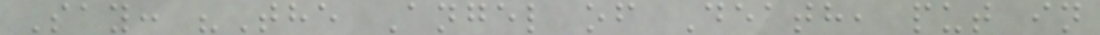Say: "The Angel of Death, put in
